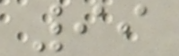99
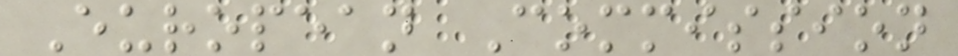European Commission
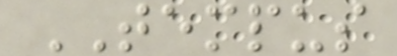TEMPUS
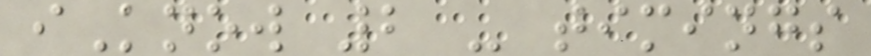iKnow 2 - timings
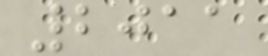2011
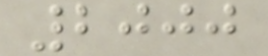2000
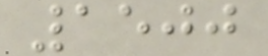1500
